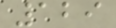129
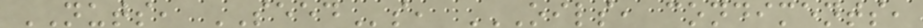NUTS, SEEDs, OILS, CONDIMENTS,
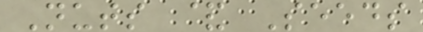Nuts & Seeds
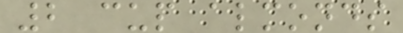2 cup almonds
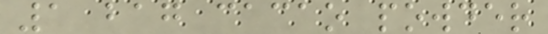1 bag cacao powder
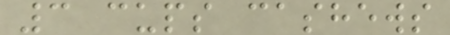3 cups cashews
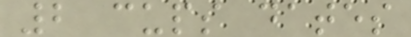2 cups dates
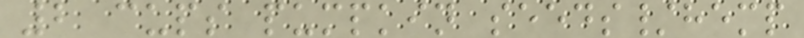2 cups pumpkin seeds/hemp
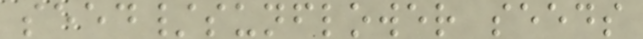seed/sunflower seeds
